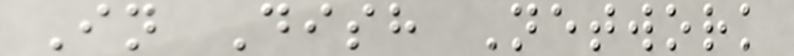In Dish Network
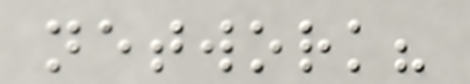network?
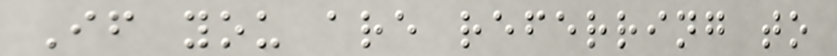If you are referring to
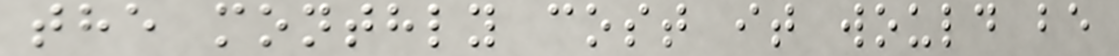the monthly cost it would be
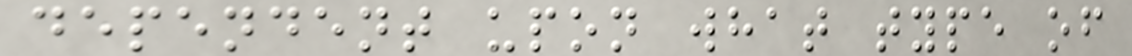dependent upon what type of
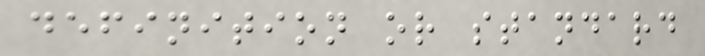definition or standard
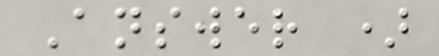Answer )
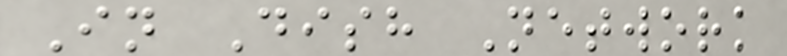In Dish Network
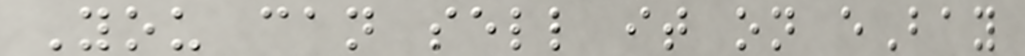You can sell it on eBay
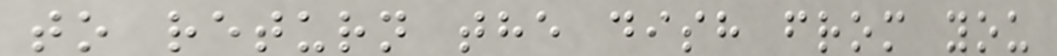to return the dish from you
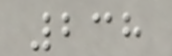238
